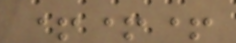+++
